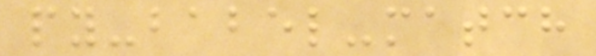py-babel-match
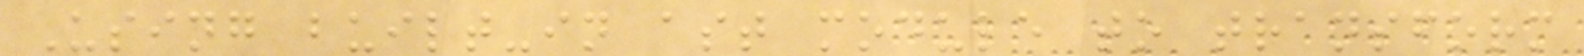Using built-in ast module to transform
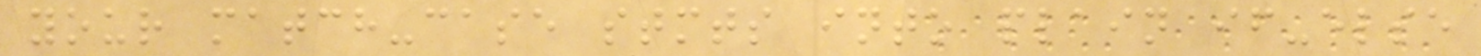your match-case stmts into plain if-else
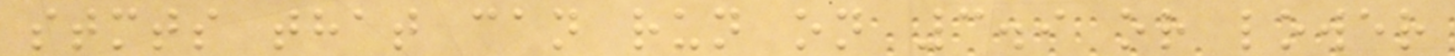stmts that can run on 3.9 or lower
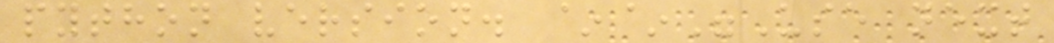python version. ~~"Use next
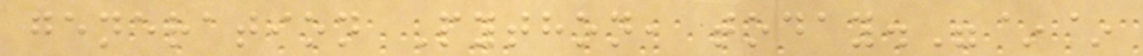generation Python, today."~~
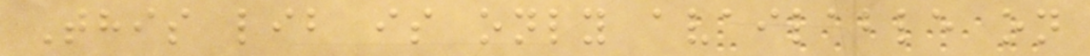This lib is only available on
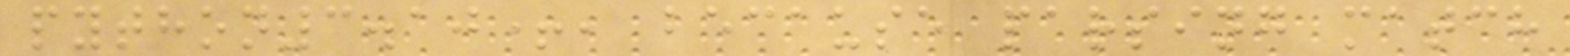python3.10+, because parsing match
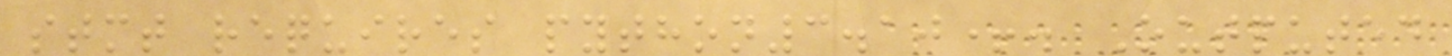stmt requires python3.10+. Outputed
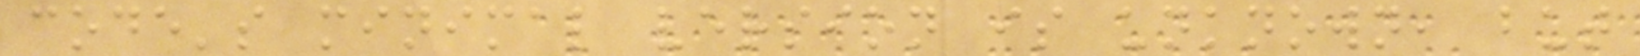code's minimal version is unknown, but
